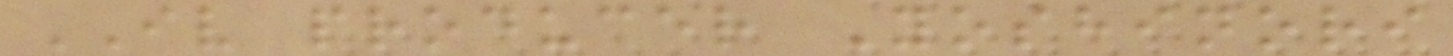IV producer Yoshinori
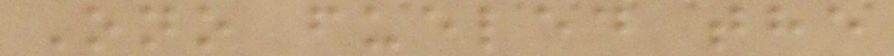Ono fueled the
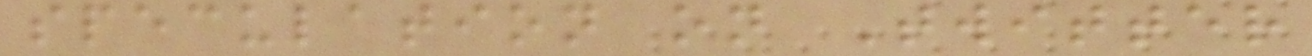speculation on Twitter
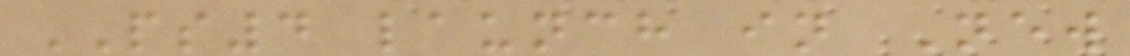PS4 launch in New
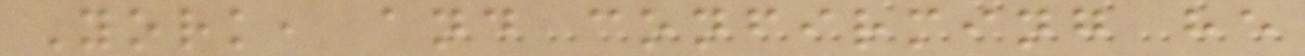York, and confirming he
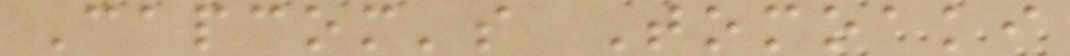Capcom's Tomoaki
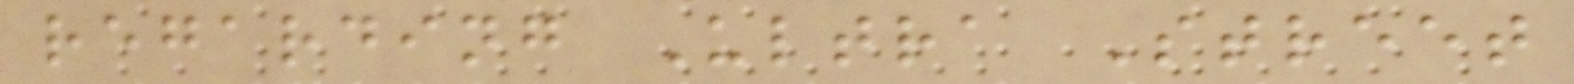regarding Ultra Street
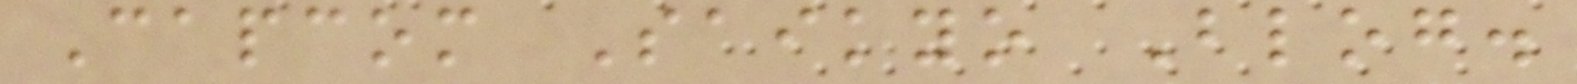Capcom Saikyo Blog.
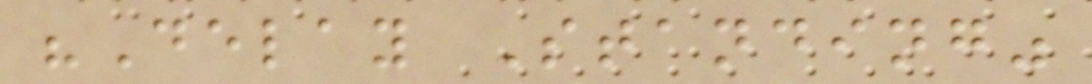"Delay Standing"
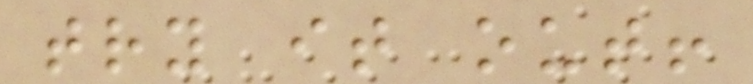try it out!
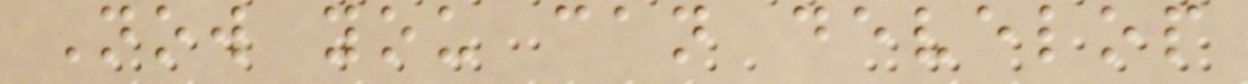Now you can develop
